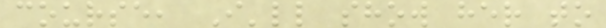course, I'll show her to
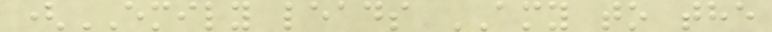(EMILY leads AMY to the
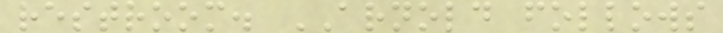restroom. ARNOLD follows
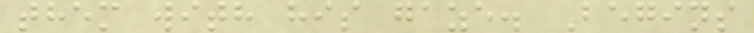them with his gaze. Begins
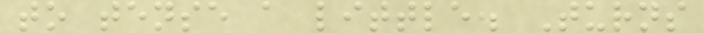to tense a little. Turns
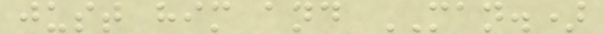just him and MAN.)
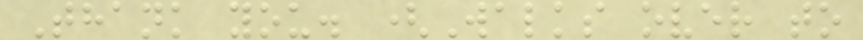Thank you. (Walks over to
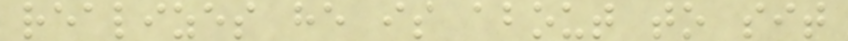realizes he is about to sit
